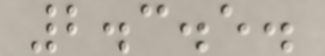2.3.5.
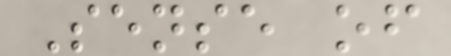Sense of
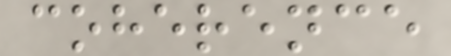coherence
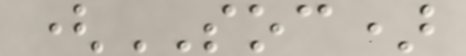(SOC)
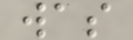was
